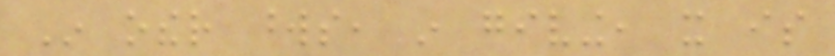In other words, in giving, it is
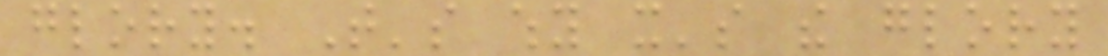glory. That's why it's the glory
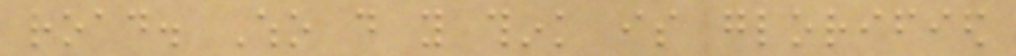road. Who do you think is glorified
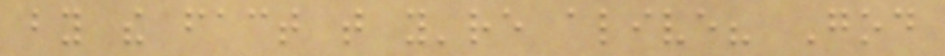by the fact that you're alive? God
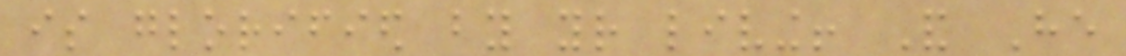is glorified by your living! And He
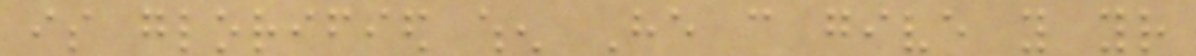is glorified when He can give you your
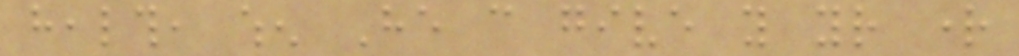health, when He can give you your right
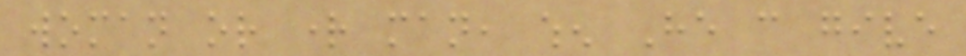woman or right man, when He can give
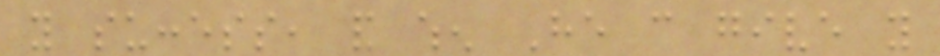you success, and when He can give you
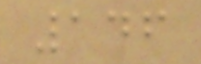146
